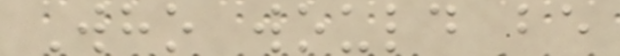Who would be
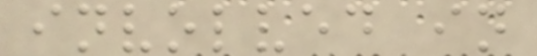involved in
